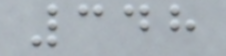348
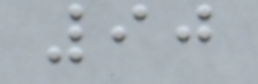90
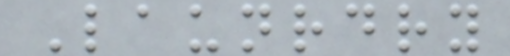Launrdry
